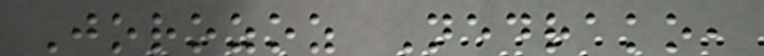Jorozoz Nedrako,
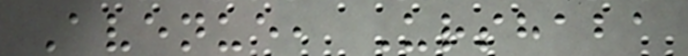Avenue, Urshaba
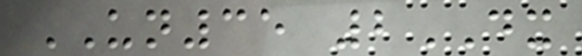UN35 2DX
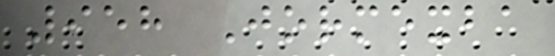958 Jormexba
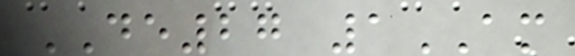DE27 1AM
